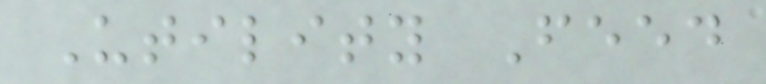Utility Feed
